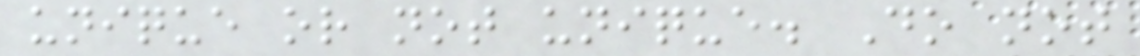unique or not unique. Do not
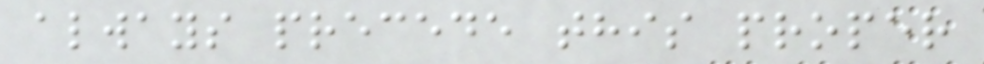always precede this proper
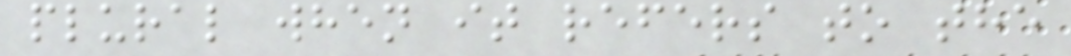plural when it refers to the
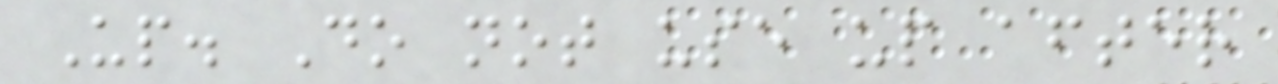Up. Do not use up after
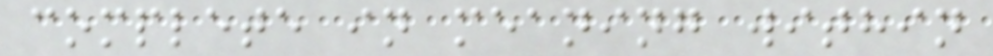complete in meaning within
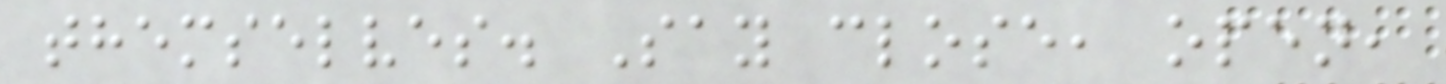themselves. Say close, open,
